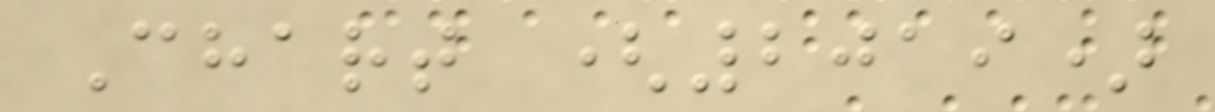Chart (2019)
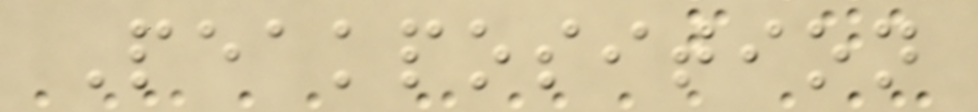Peakposition
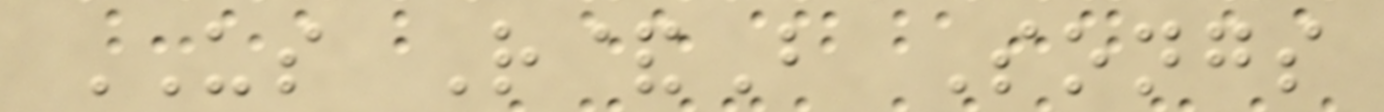US R&B Songs
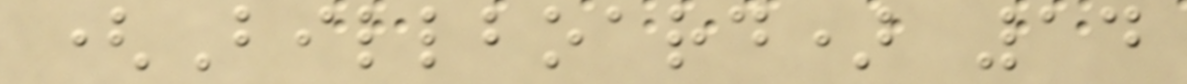(Billboard) 14
